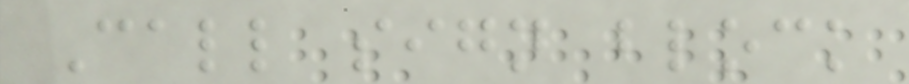Call sign block
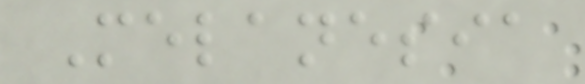Melanesia
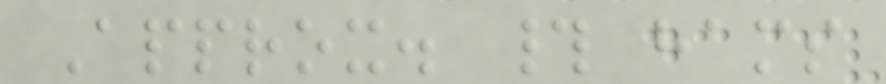Approx. # hams
